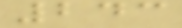243
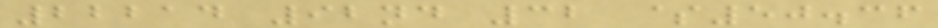22214 92nd 32 $50.36
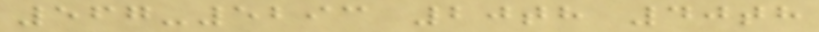567-5293 20th 40th
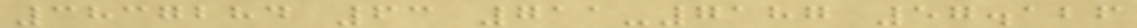3837284 63 711-7187 57.126
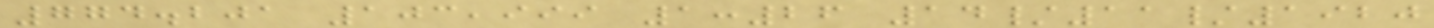774.201 103,999 1:26 14/11/1920
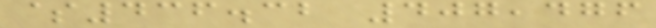$436.32 407,476
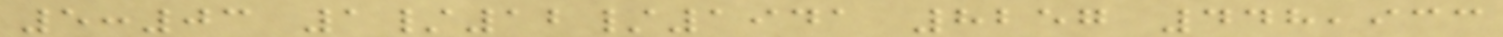5:03 1/12/1941 8257 448,933
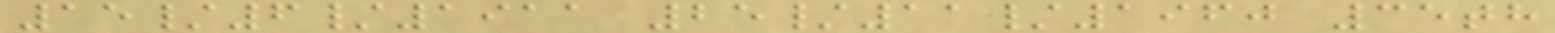15/6/1911 25/11/1960 35th
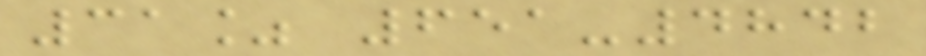31% 651-4842
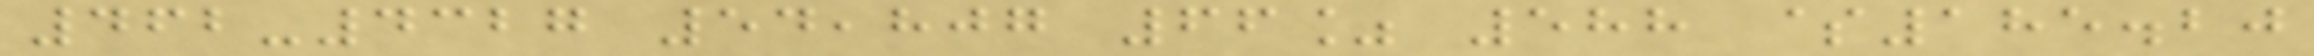462-4327 54,807 66% 588 $185.20
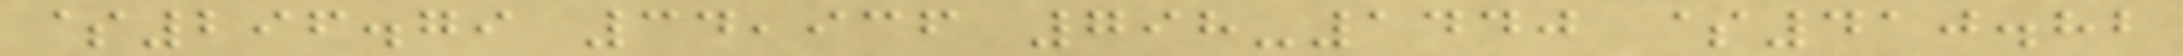$296.79 34,936 798-1440 $410.82
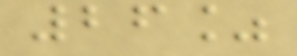26%
